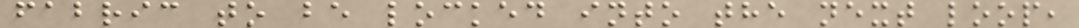fabric to be locked into the next loop,
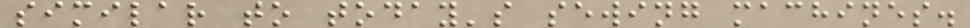similar to today's sewing machines.
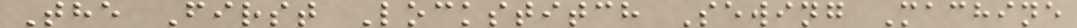The First Lockstitch Sewing Machine
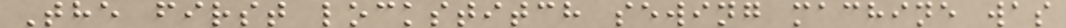The first lockstitch sewing machine was
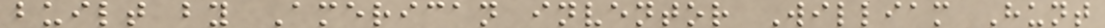built by American inventor William Hunt
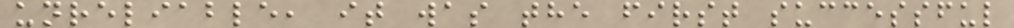unreliable, it was the first successful
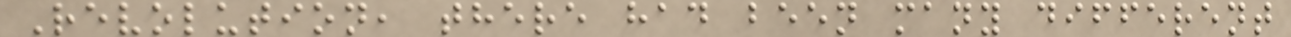Revolution, there had been many different
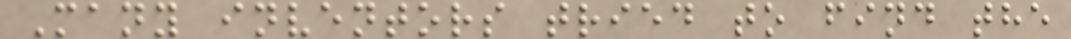Many inventors tried to find the
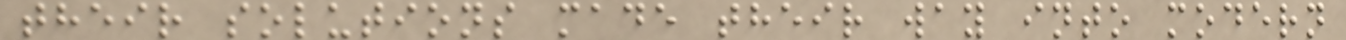their solutions made their way into modern
